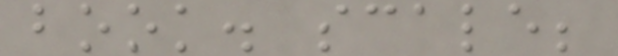book. scale;
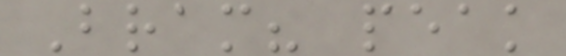Bram? peak
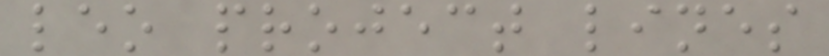leo project lines
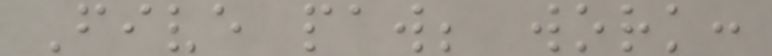Five paw; work:
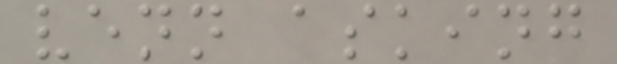venn asking
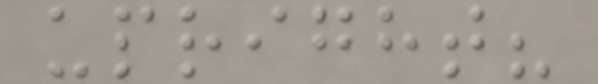upright?
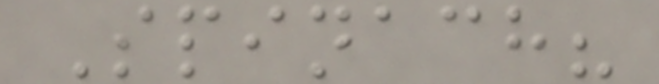Spinach?
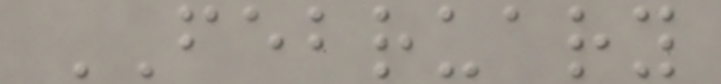FEBRUARY
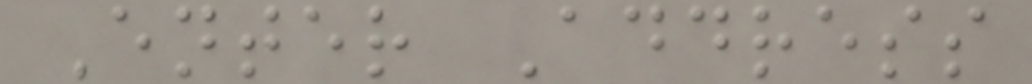Enter Address
